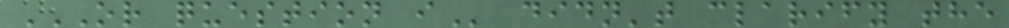OR QUESTION I didn't clarify the
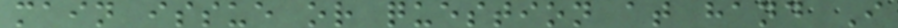main issue or question at hand I
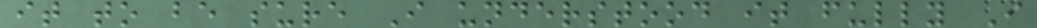it to be sure I understood it fully I
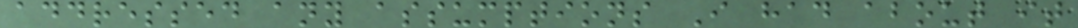addressed any assumptions I had about it
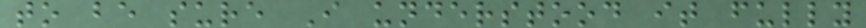to be sure I understood it fully
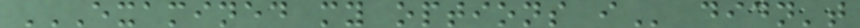EXAMINED MY OPTIONS I didn't
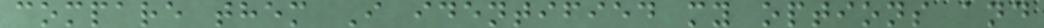compare them I identified my options and
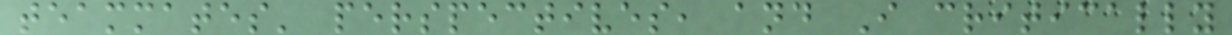teammates' perspectives, and I critically
